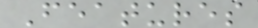Features
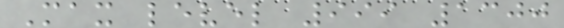Max level 999 1300
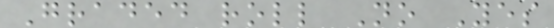Graded roll No Yes
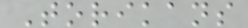Torikans
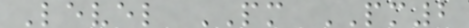Level PM PM2
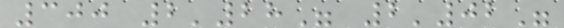300 2'28" 2'02"
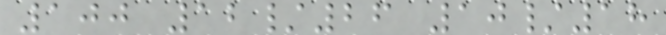100 12/26 10/18
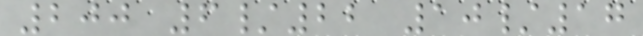200 6/22 10/17
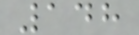148
